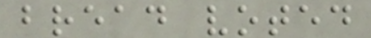bread voted
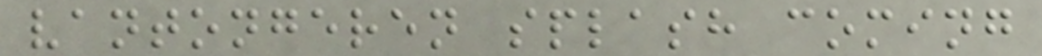vantongeren splash coming
